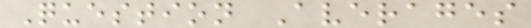Question Averages
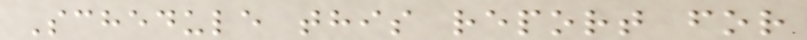Schedule this report for
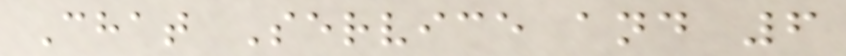Chat Service and 6
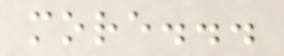more...
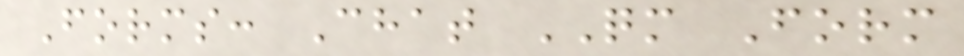Forms: Chat QM Form
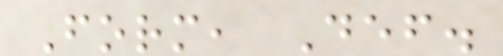Form, Def.
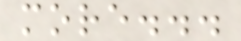more...
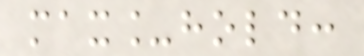max_hold:
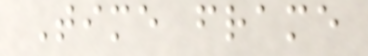Time frame
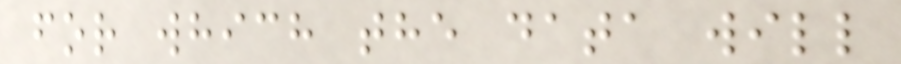for which the data will
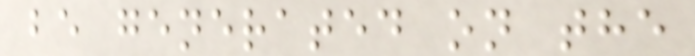be generated on the
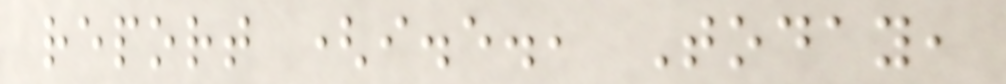report (i.e., Today,
